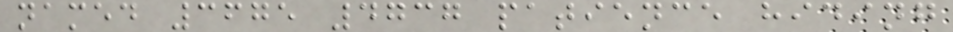named 3675 4737 patience hiding
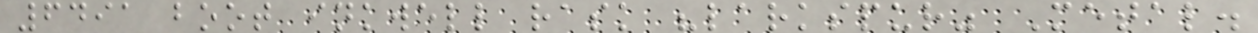6491 boot inkwell rask "larkspur" Metal.
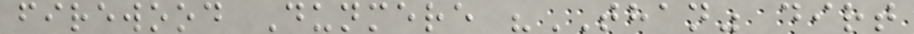firewood Dunmere "THAN" dirt
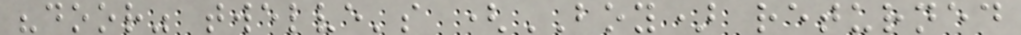"door" twelve's (BOY) returned
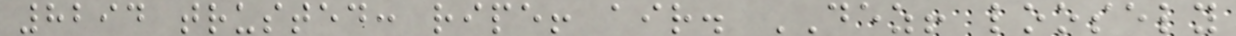8294 trusted: ripe! air. DEZ! loosely
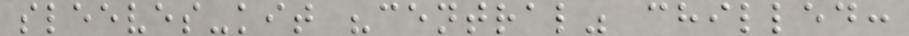sleeves-kit "central" chilled:
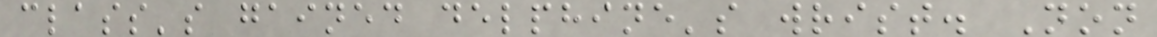class's gained delphine's wrist. Non
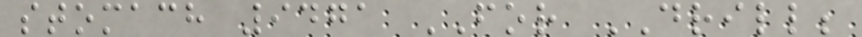stomach 9471 FOR DRILL;
